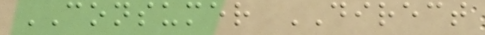CONSUMER DIRECT
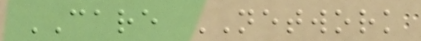CARE NETWORK
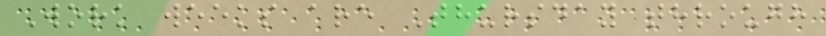Work weeks are Thursday through
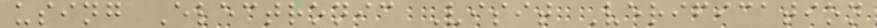using Electronic Visit Verification
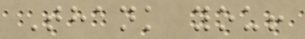Thank you!
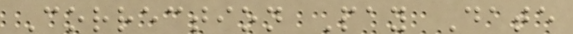Correction Pay Date
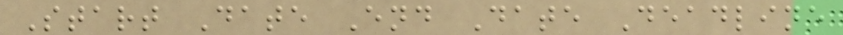Start Date End Date Deadline
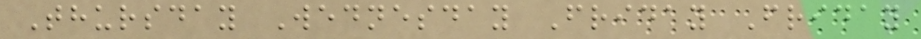Thursday Wednesday Friday Friday
